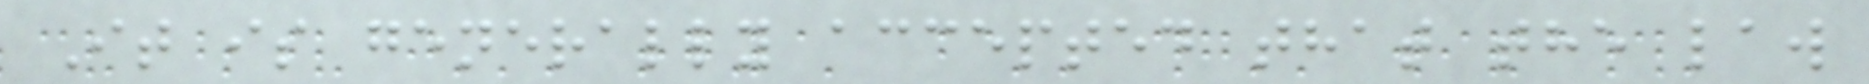It is generally accepted that the law
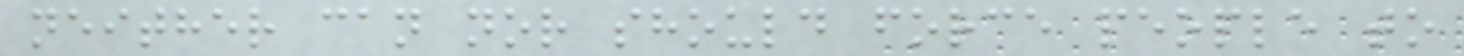neither can nor should force people to
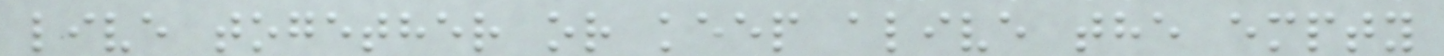live together or keep alive the empty
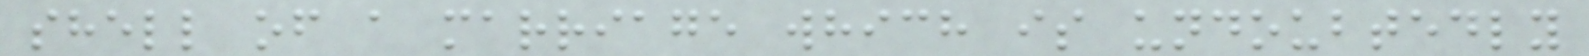shell of a marriage which is undoubtedly
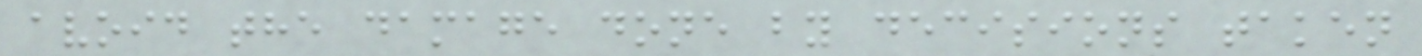avoid the damage done by decisions taken
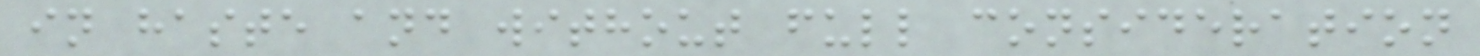in haste and without full consideration
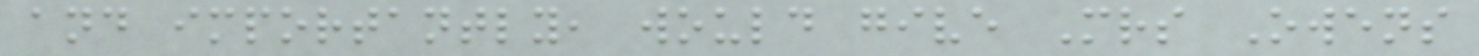and importantly, would give Mrs Owens
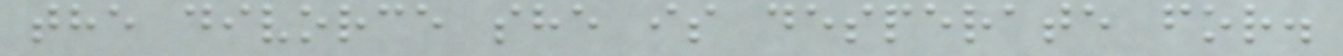the divorce she is desperate for.
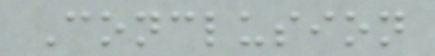Conclusion
